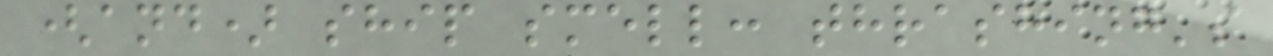(and) ship smell: thrashing's
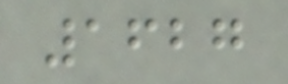1627
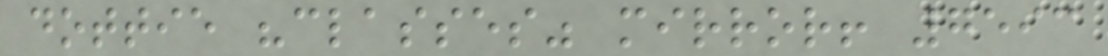dottie "classes" mirror! 7593
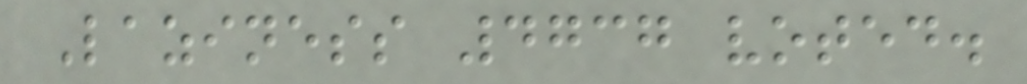Laziness 4737 voted.
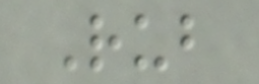Rub
